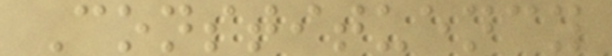Constituency
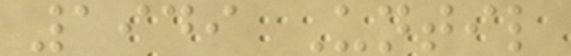1949 Until
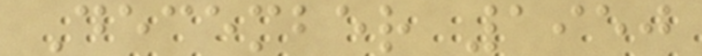December 1950
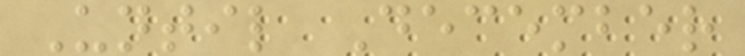Until December
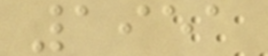1951
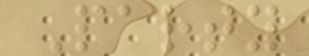Party
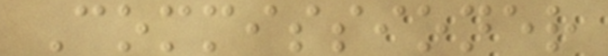Commissioner
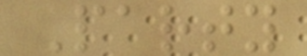Party
